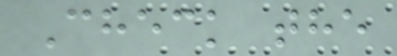Check the
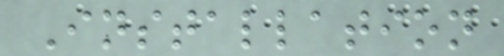Installation
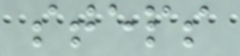steps
